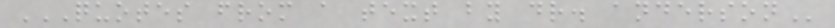QUOTES FROM A TEXT BY DR. ANDERSON
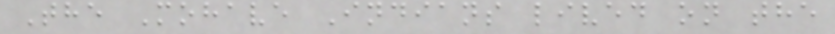The Mohave Indians lived on the
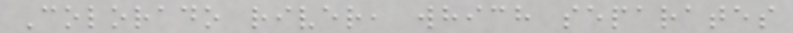Colorado river, which separates
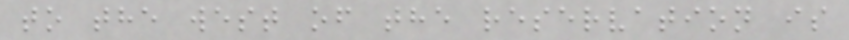to the west of the reservation is
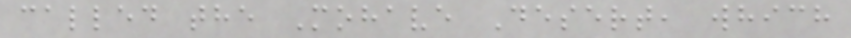called the Mohave Desert, which
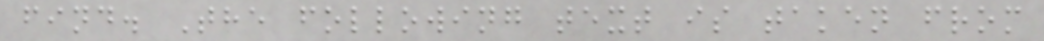find. The following text is taken from
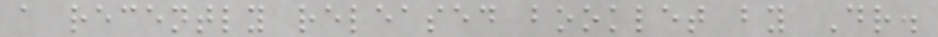a recently released booklet by Dr.
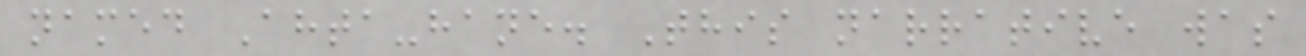named Ahta-hane. This narrative was
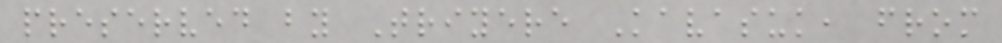preserved by Triyere Kavasuk, from
